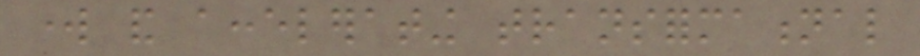work and accelerating transformational
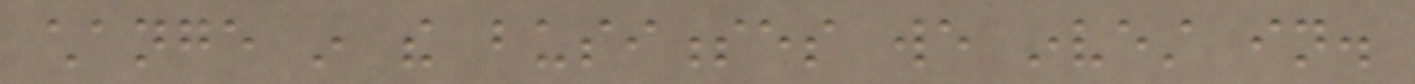change in the businesses we invest in.
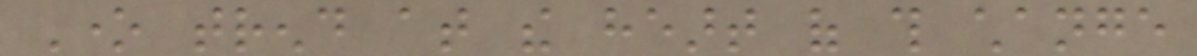One trend at the heart of this change
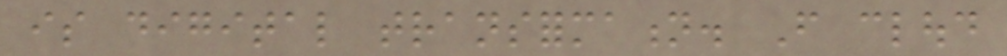is digital transformation. From cloud
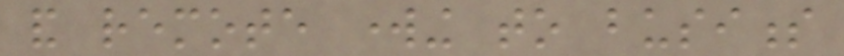and remote working to business
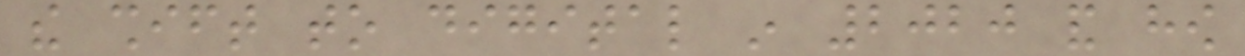the shift to digital in 2020 and how
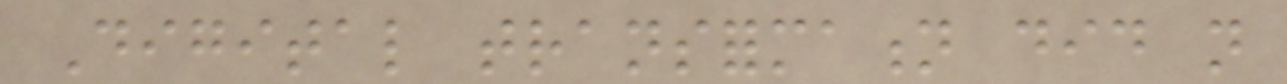Digital transformation did not
